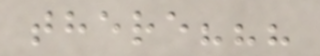there???
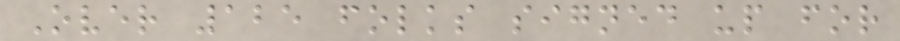Over 125 folks signed up for
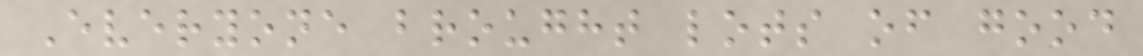Everyone brought lots of good
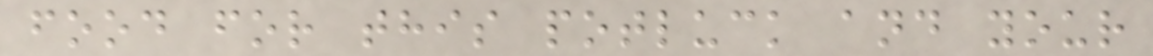food for this potluck and your
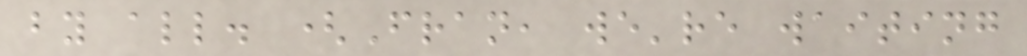by all. (Fran, we're waiting
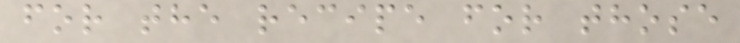for the recipe for those
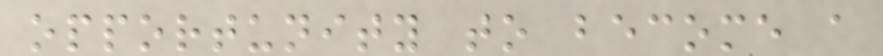opportunity to become a
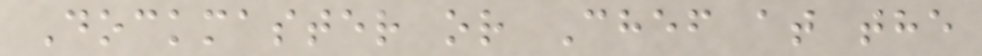Dockmaster or Chef at the
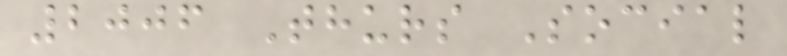2006 Thurs Social
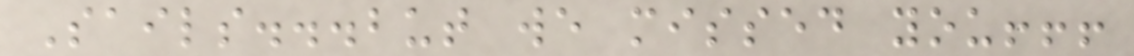Sails...but we missed you!!!
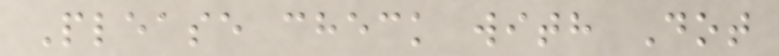Please check with Dot
